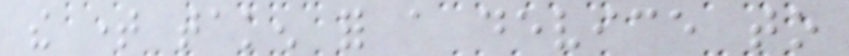the time taken for a device to
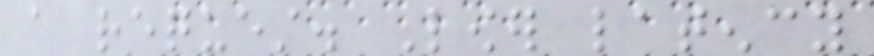a request. Lower latency
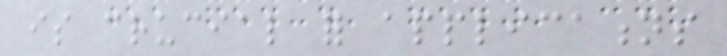is crucial for applications
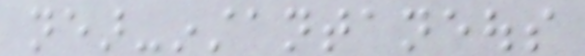near-instantaneous
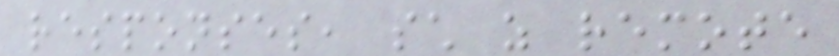responses, such as remote
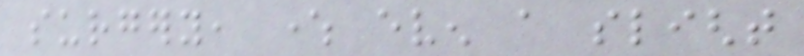surgery, where even a slight
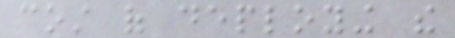cost of deploying the
